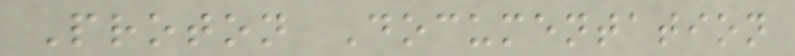Proton Documentation
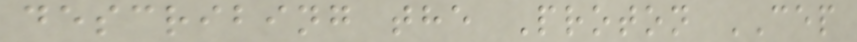describing the Proton CEP
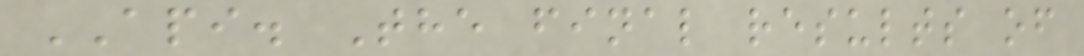API. The final results of
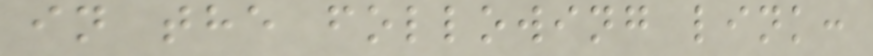in the following link:
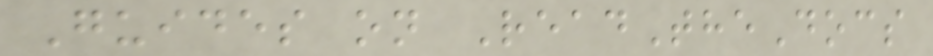Guides on ReadTheDocs
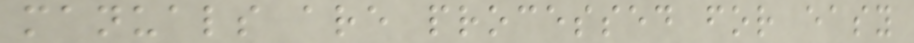manuals are processed for easy
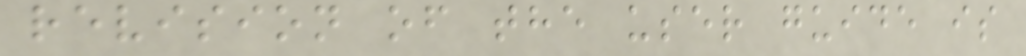revision of the user guide is
